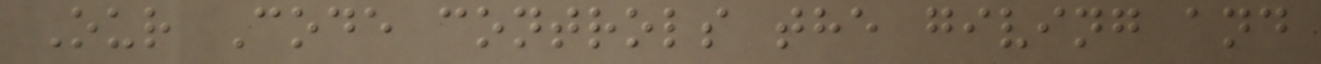Our Code controls the giving and
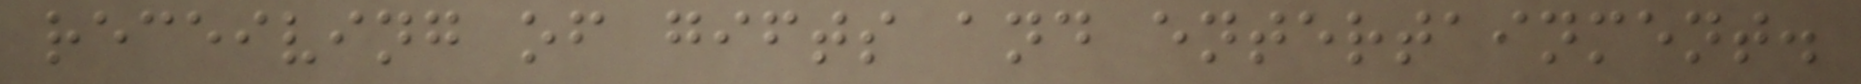receiving of gifts and entertainment.
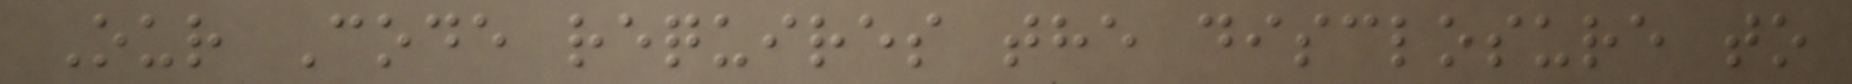Our Code requires the disclosure to
